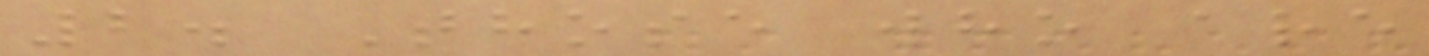2. Those who are
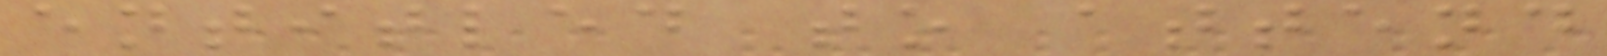entitled to attend
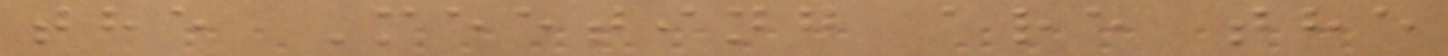the Meeting are the
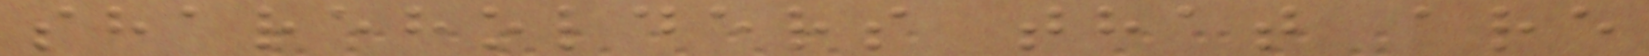shareholders that are
